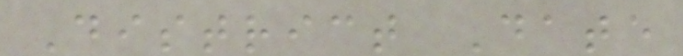District Date
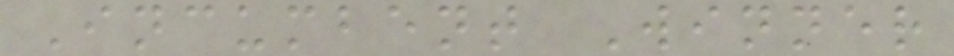Incumbent Winner
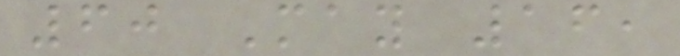60 May 16,
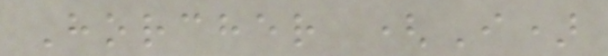Horcher (I)
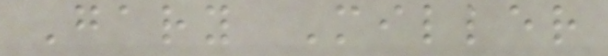Gary Miller
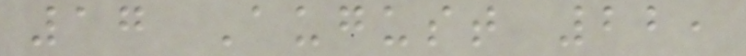17 August 22,
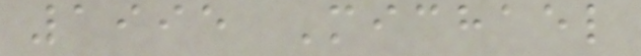1995 Michael
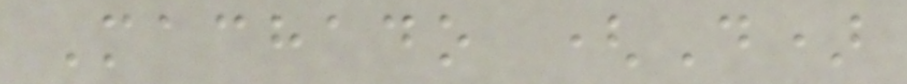Machado (D)
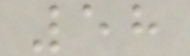58
